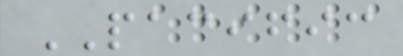PACIFIC
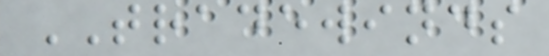TRADEWINDS
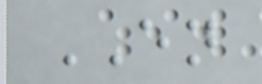EN
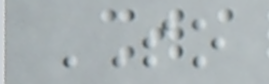SO
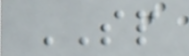SP
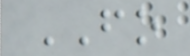FO
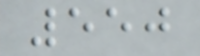550
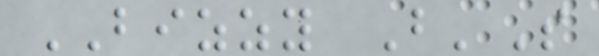BIZZY B'S
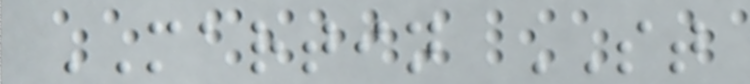MARTIN ST
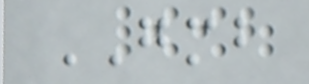GMB
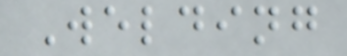Welding
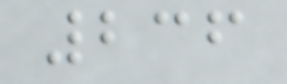236
